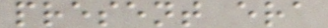present era
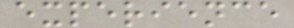experience
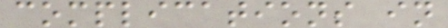complications in
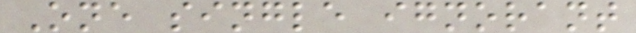One single ignorant
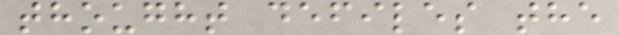thought defiles the
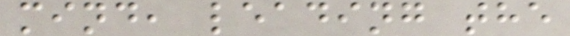mind, leading the
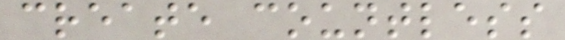create countless
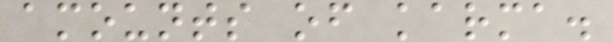amounts of karma.
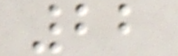22
